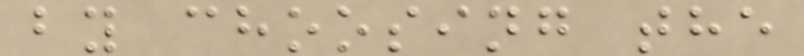by choosing the
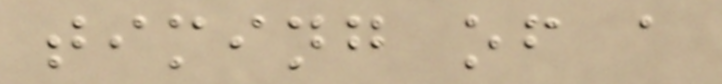timing of a
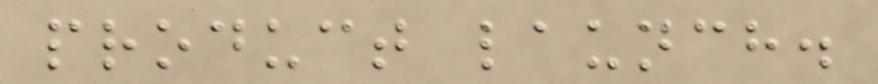product launch.
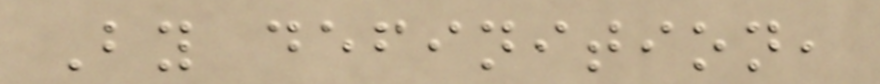By definition,
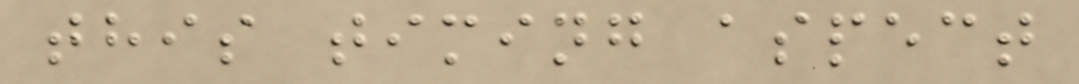this timing aspect
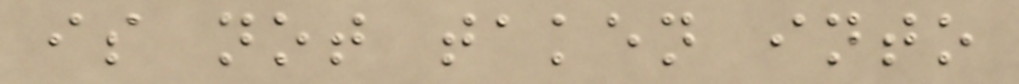is not taken into
